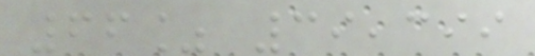66% 39,399
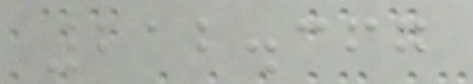212.367
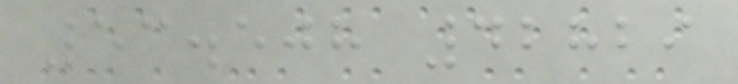53.508 42829
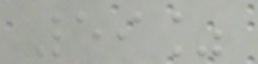59%
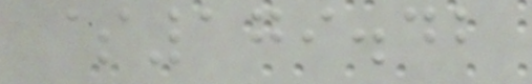$179.42
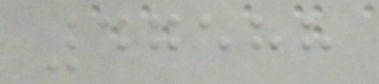47588
